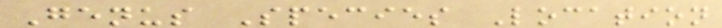Genus Species Location
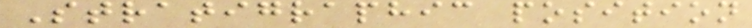Stratigraphic position
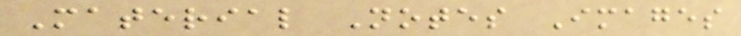Material Notes Images
